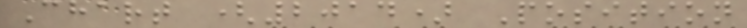Chart (2014) Position
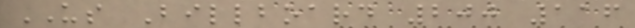US Billboard 200 116
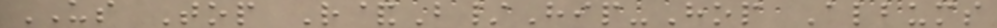US Top R&B/Hip-Hop Albums
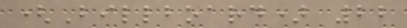(Billboard) 22
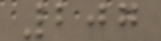207
